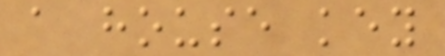a house key
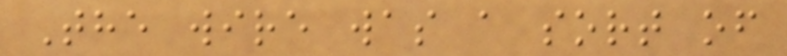The wire was a sort of
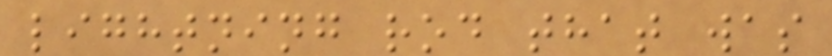lightning rod that was
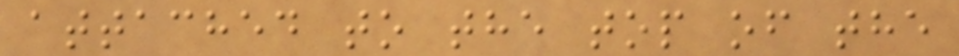attached to the top of the
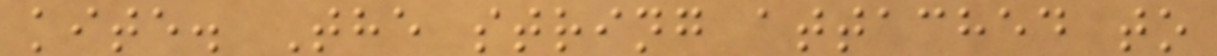kite. The string attached to
